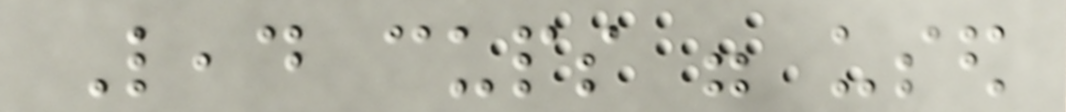Lead cups were used
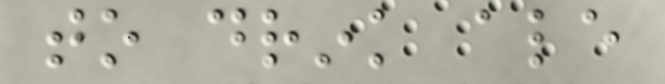to drink ale
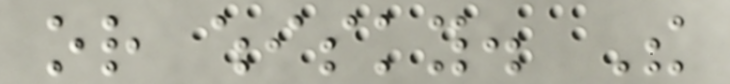or whisky. The
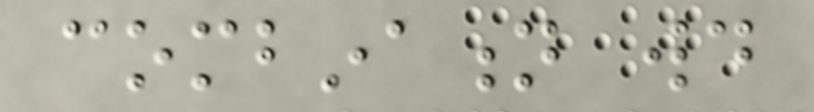combination would
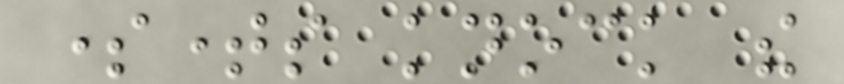sometimes knock the
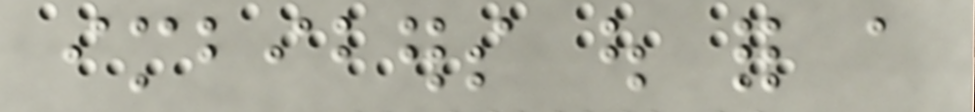imbibers out for a
